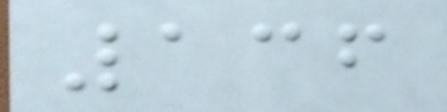136
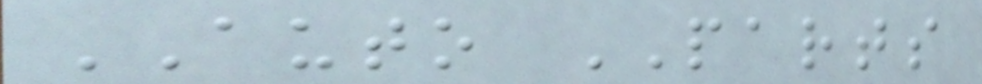AUTO PARTS
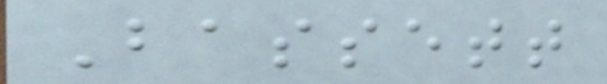Bassett
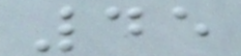45
